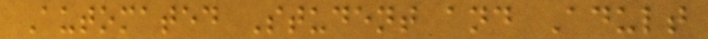Automated Student and Adult
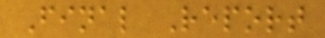Final Report
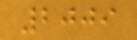2009
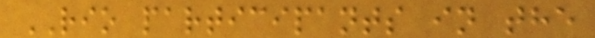RIO participants in the
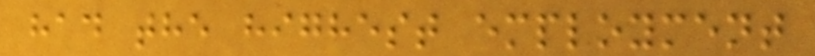had the highest employment
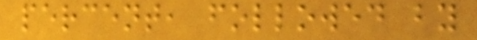percent, followed by
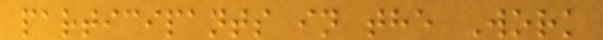participants in the Work
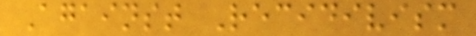Against Recidivism
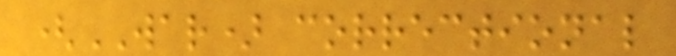(WAR) correctional
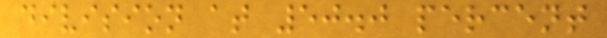division at 50.0 percent
